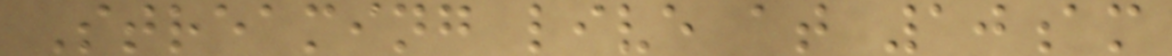Streaming live at 10am
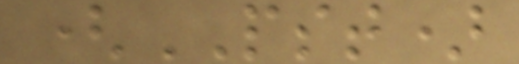(PST)
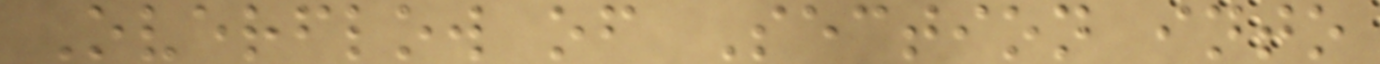Overflow of Section into
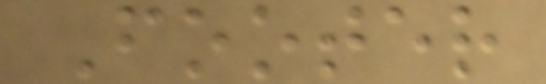Footer
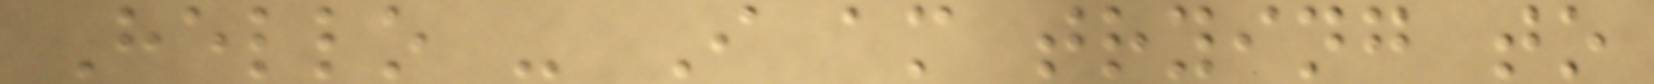Hello - I am trying to
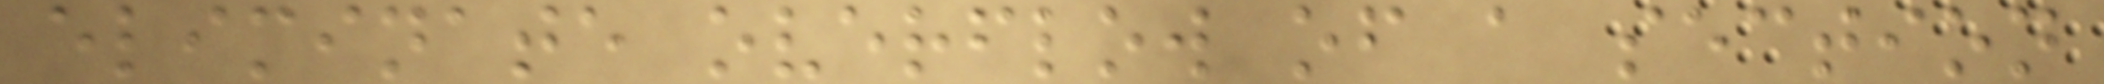eliminate overflow of a section
